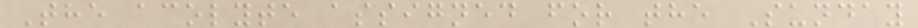The acolyte assigned for the Sunday
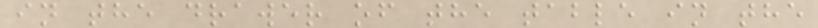in the drawer of the table in the
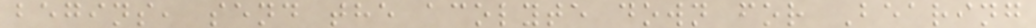begins, send the acolyte down for Bearing
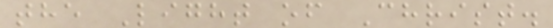the Light of Christ.
